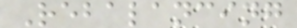Rebalancing
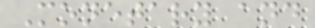Monetary and
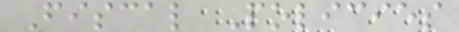Fiscal Policies
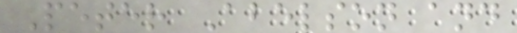Peter Abelson and
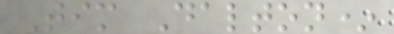Tim Dalton*
